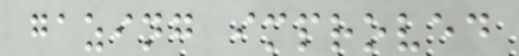gazing improved
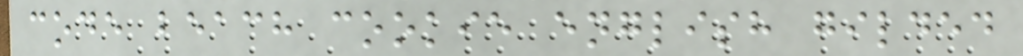code beach cookie english gilded
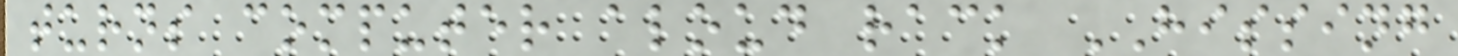turns computer aloud rack HISSING
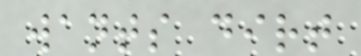wants dirt
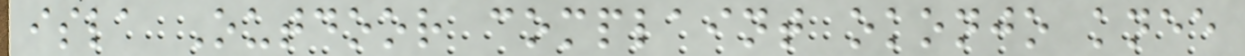isla Outdoor complaint okonjo knee
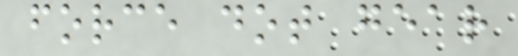force dot gear
